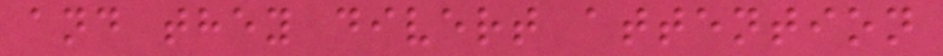and they divert attention
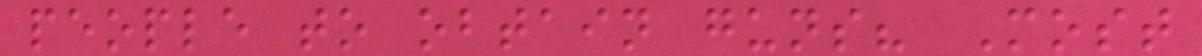people to obtain guns? Most
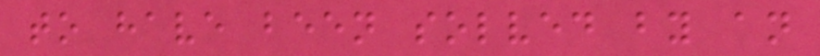to have been solved by an
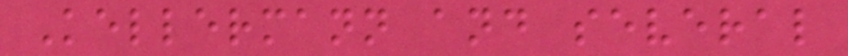Kellermann and several
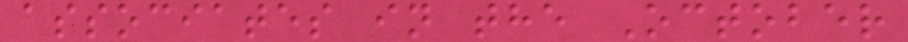associates in the October
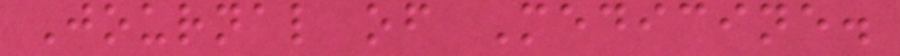Journal of Medicine.
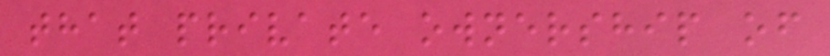that private ownership of
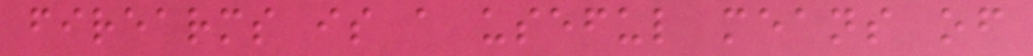firearms is a useful means of
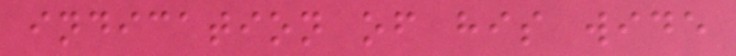indication of his wide
